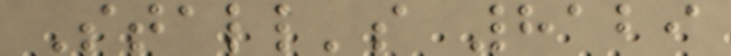Stall's 8129
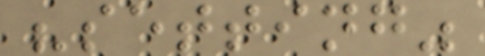"setting"
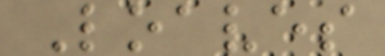Loaves
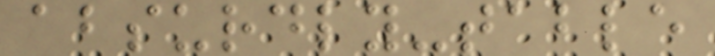absurdly-table
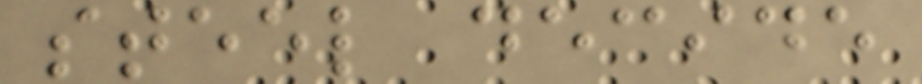steel decide
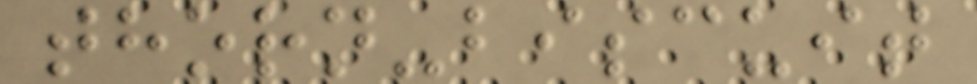thorn-biscuit
